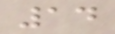14
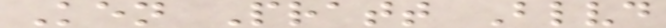Ken Pratt Blvd
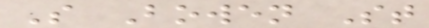S Bowen St
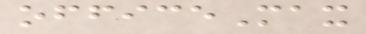officeMax
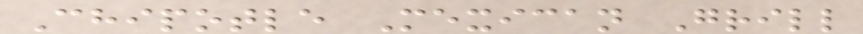Chipotle Mexican Grill
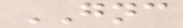GNC
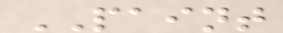PAINT
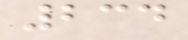234
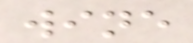wine
